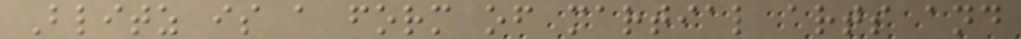Blitz is a form of martial arts and
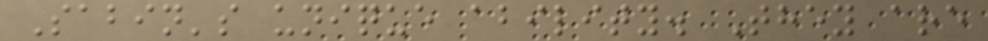Sabin's unique ability. They are
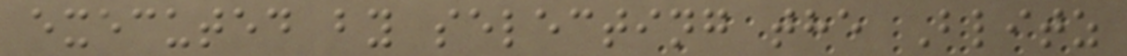executed by selecting the Blitz
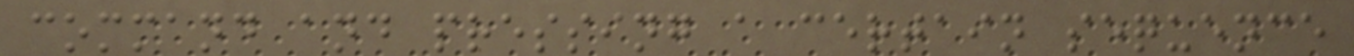command and pressing a certain sequence
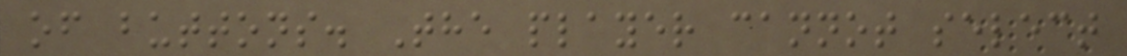of buttons. The player cannot select
